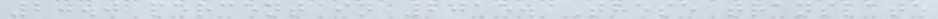20.0 percent in 2015. These translate
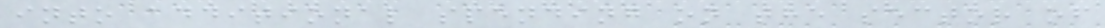into additional spending on the sector of
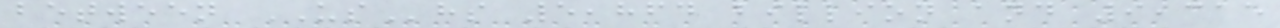between UShs 5,864 billion and 9,315
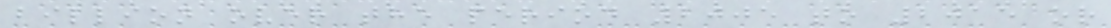billion over the period 2005 to 2015 or
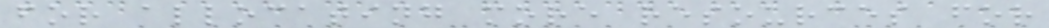for allocating more resources for
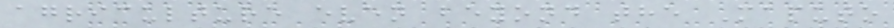agriculture even beyond the Maputo
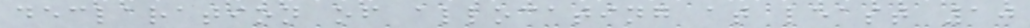declaration of allocating at least 10
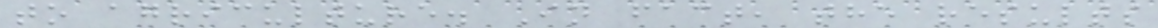to agriculture. In fact, the results
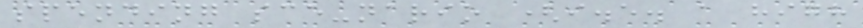spending sce-nario (i.e. a high
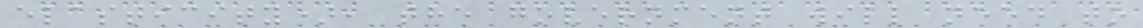elasticity), the government will need to
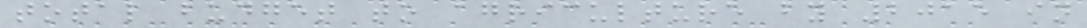total budget to agriculture by 2015 in
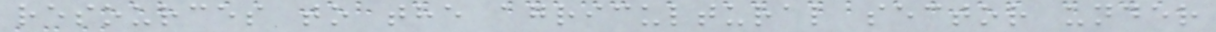resources to the agricultural sector under
